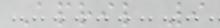April 9
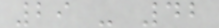29 - 42
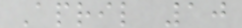April 10
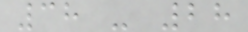38 - 28
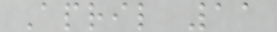April 11
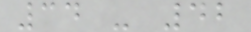34 - 42
